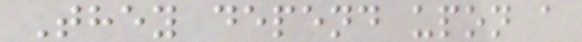They depend upon a
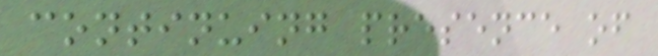continuing presence of
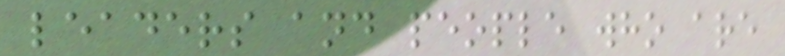leaders and people who are
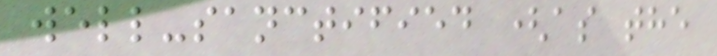well-sanctified (as the
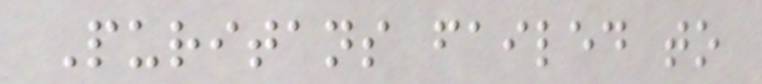Puritans failed to
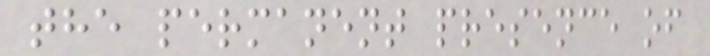the permanent presence of
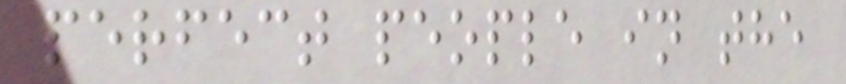perfect people in the
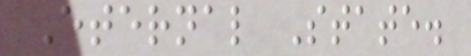Eternal State.
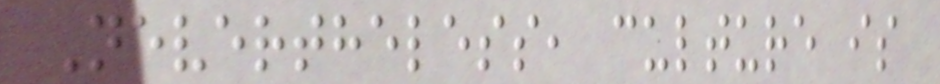Nevertheless, culture is
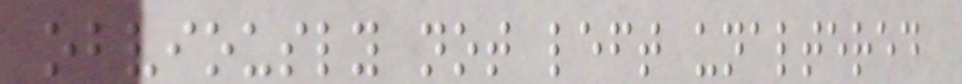obviously not left unaltered
